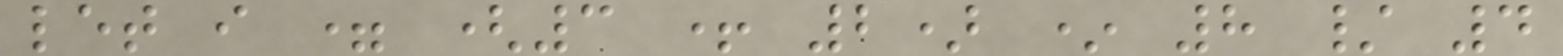let i = (3 + 2) * 8 / 4
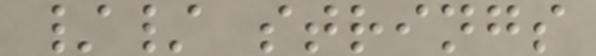// strings
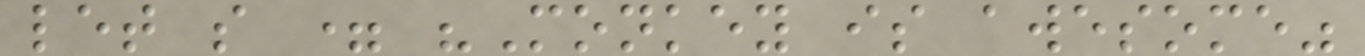let s = "Monkey is awesome"
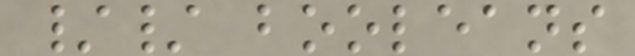// booleans
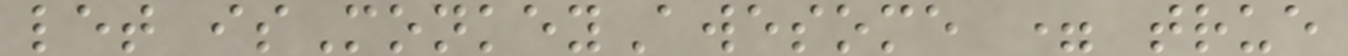let isMonkeyAwesome = true
